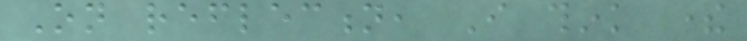On reflection, I think there
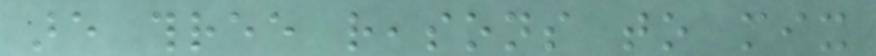are three reasons to mix
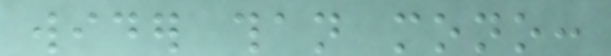wider than mono:
